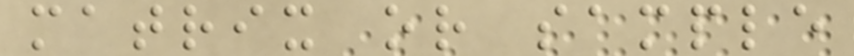matrix or sample
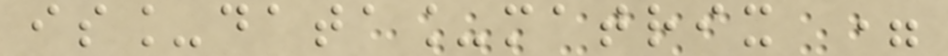is_data_matrix =
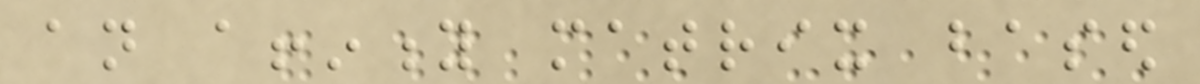an affinity matrix based
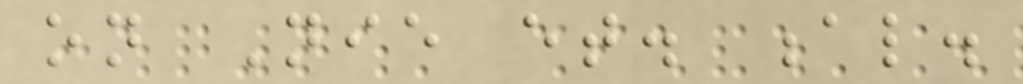on Nie et. al.
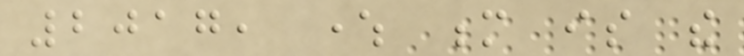2017, where m is the
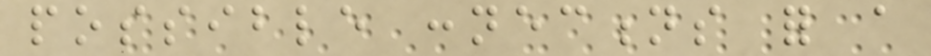possible connections for a
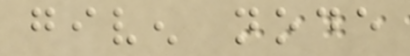given node
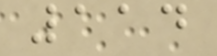114
